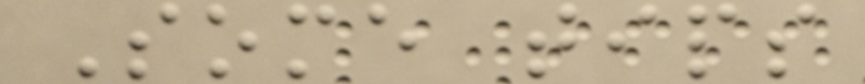Some tips
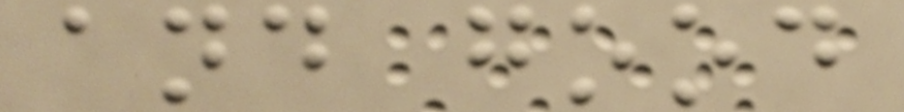and good
